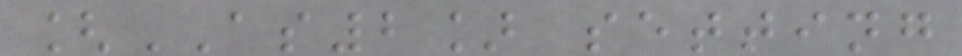[AS2] setting
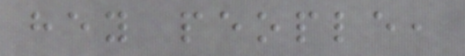hey people,
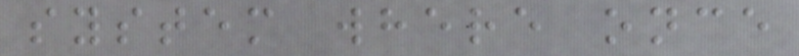system where once
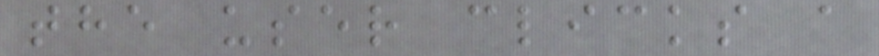the user clicks a
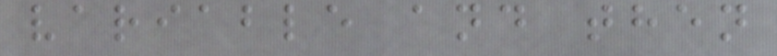variable and then
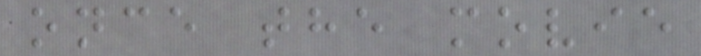once the movie
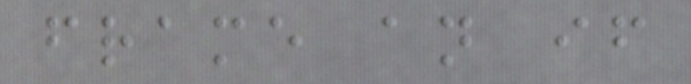frame an if
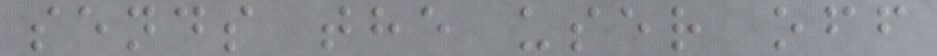sends the user off
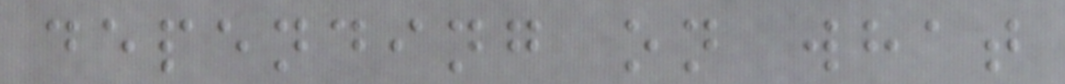depending on what
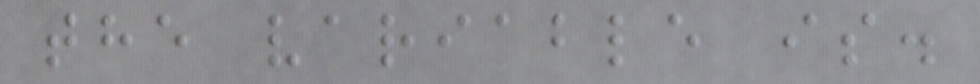the variable is.
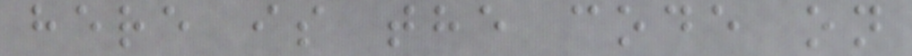here is the code on
